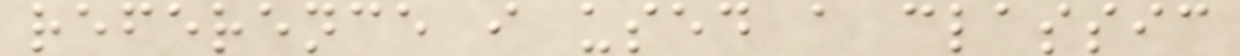reference i used a classic
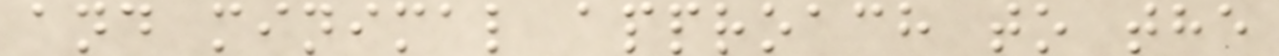and minimal approach to the
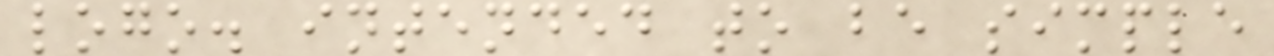logo. intended to be simple
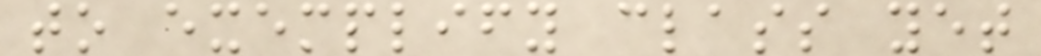to exemplify class yet
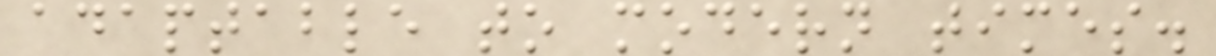adaptable to modern times.
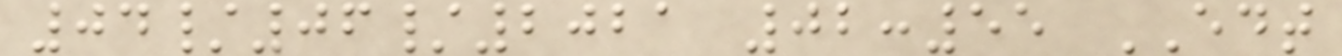04/06/2021 02:55 EDT
